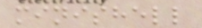minishell
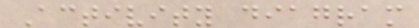Activity diagram
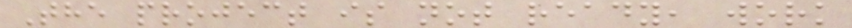The project is not ready, work
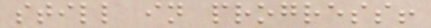still in progress!
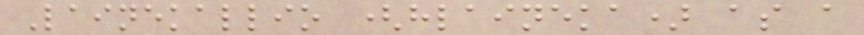Lainekallio (hlaineka) as a
